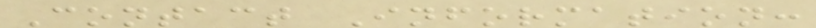Contact Information:
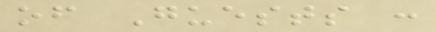of Guests :
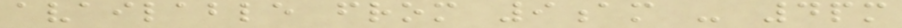available from 9am - 4pm
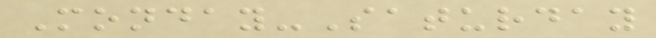Monday-Saturday
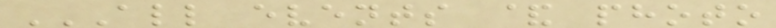ALL EVENTS & PHOTO
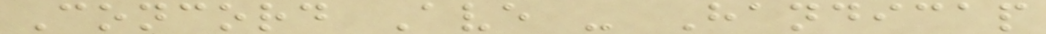Concord Ave - Handicap
